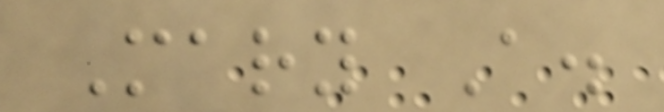Mary A.
